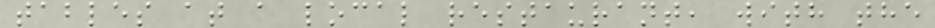tables at a local restaurant, with the
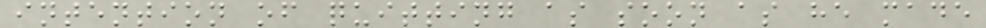intention of quitting as soon as he made
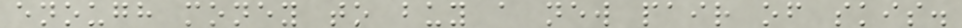enough money to buy a new pair of skis.
